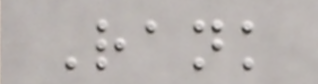Rank
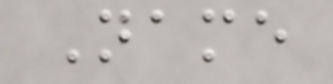Name
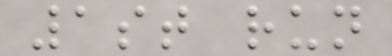1st run
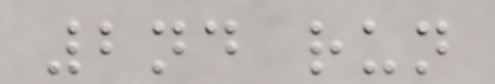2nd run
